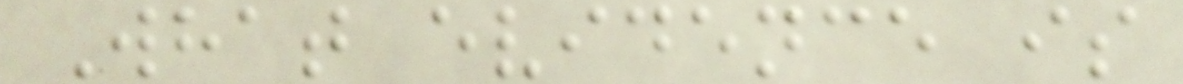What evidence is
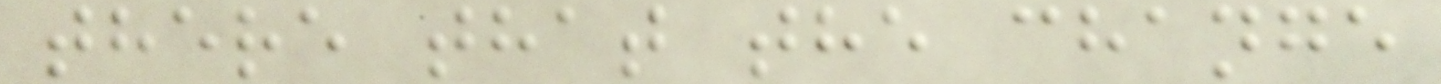there that the change
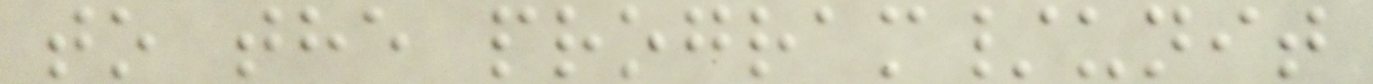to the program/unit
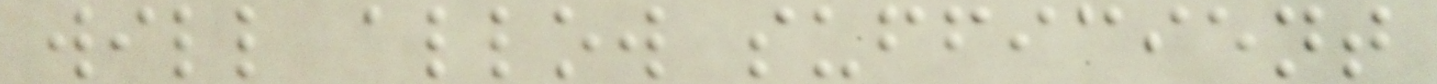will allow sufficient
